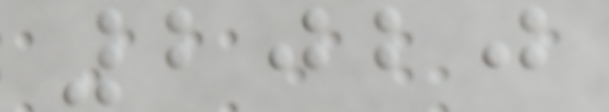2020
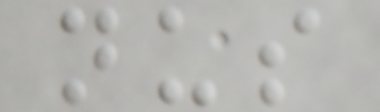nus
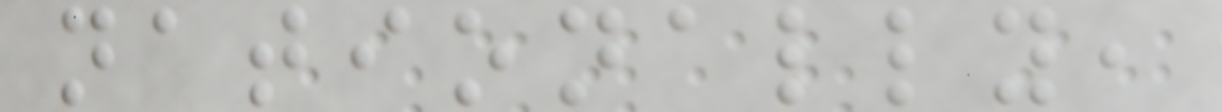nationally,
